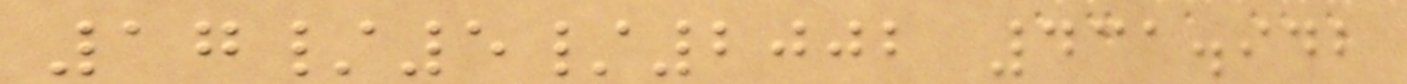17/5/2002 431.942
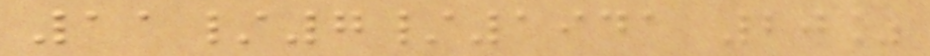11/7/1941 20%
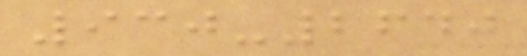930-2640
